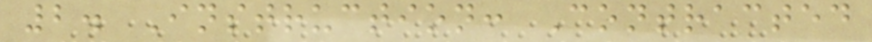2. Instruction: Contracted
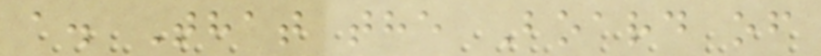a. That the Board of
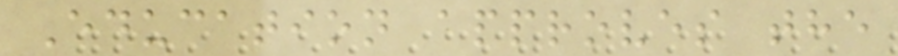Education approves the
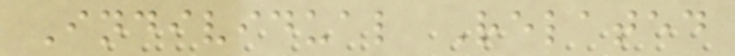Individual Related
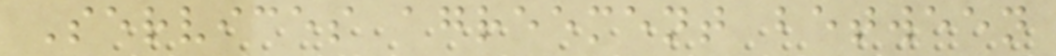Services agreement between
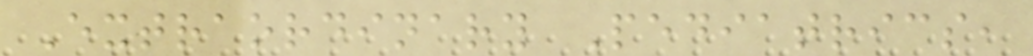Extraordinary Pediatrics,
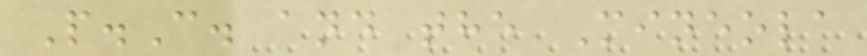P.C. and the Mineola
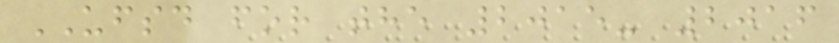UFSD for the 2015- 2016
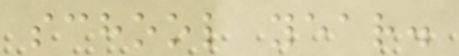school year.
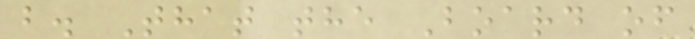b. That the Board of
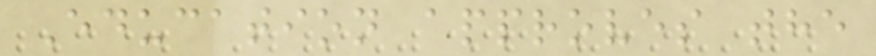Education approves the
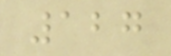127
